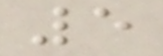5
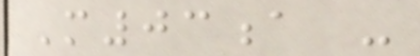M03a -
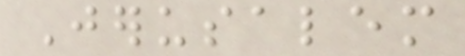Jerusalem
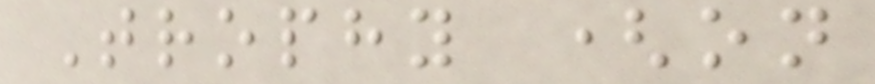Trophy (on
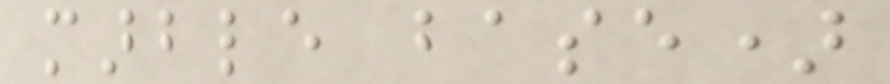marble base)
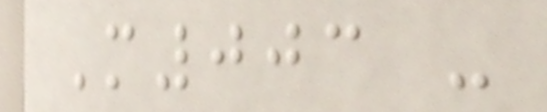M003 -
